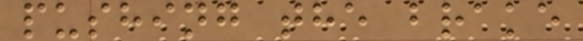pushing the brake
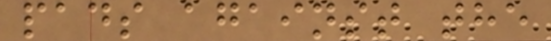pads against the
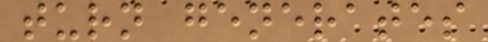turn generates
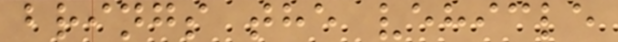brings the vehicle
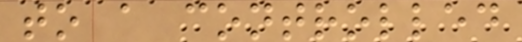to a controlled
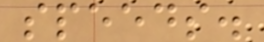speeds.
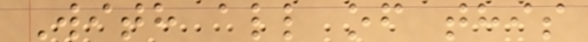With all of this
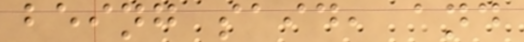being said, and
